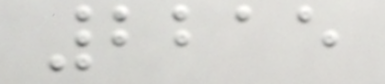2215
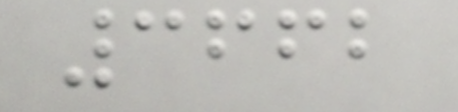3662
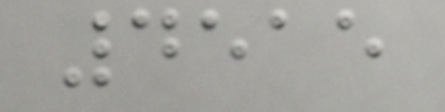4515
